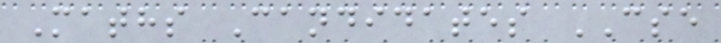Maths Candidates CSE
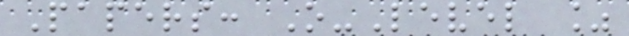Papers: O-Level %
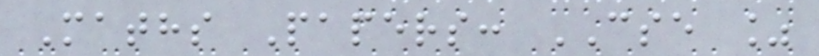Maths Papers: CSE %
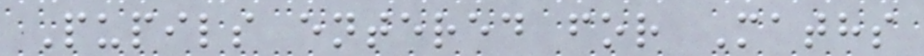Pupils entered for Maths
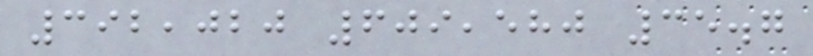392,020 609,580 35.7
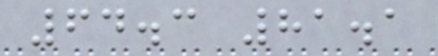64.3 81.1
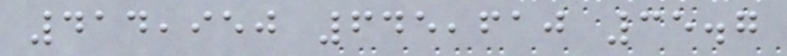414,950 645,610 35.7
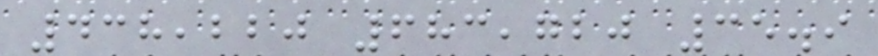438,220 683,720 35.9
